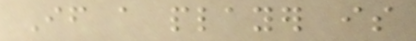If a player is
